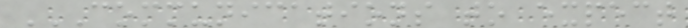COMMUNICATIONS TO EXPECT
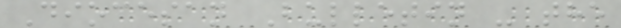Diocesan Bulletin - the
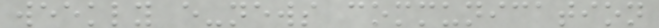weekly e-news communication
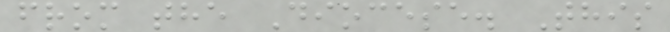from the Diocese. This
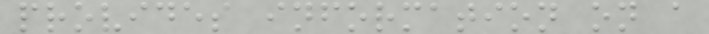provides information on a
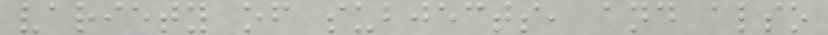variety of subjects, and also
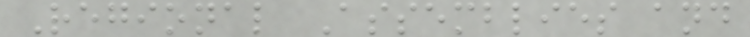Regional Assemblies and
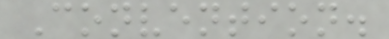Convention.
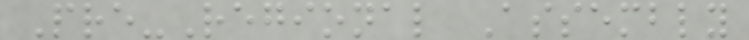Pre-Regional Assembly
